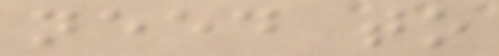need to
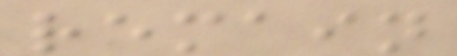remain
